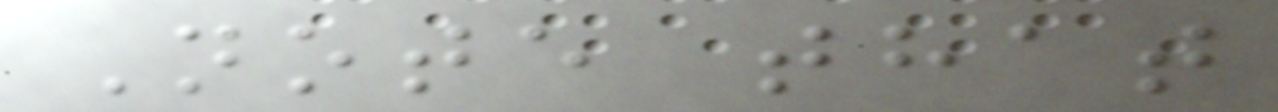Note that
